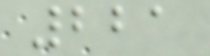221
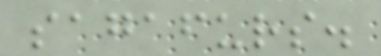sagafurs.
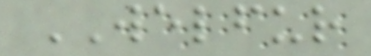WELFUR
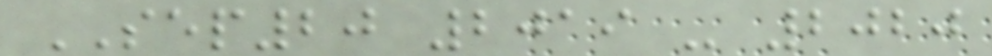SEP20 2019 - 2020
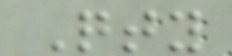Qty
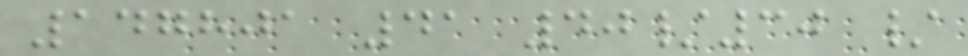147801 41 40/30 /
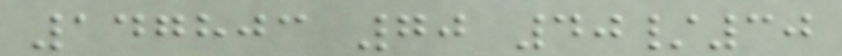147803 70 40/30
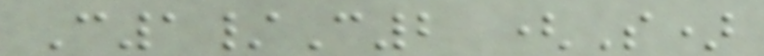C1/C2 (S)
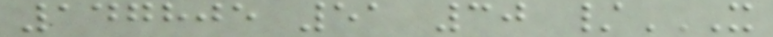147805 51 30 /X
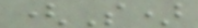(S)
